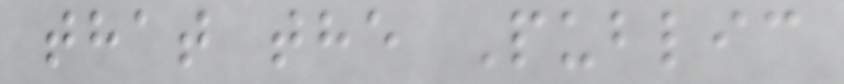that the Public
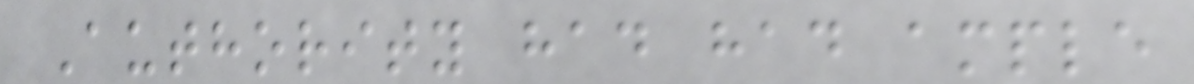Authority had had ample
